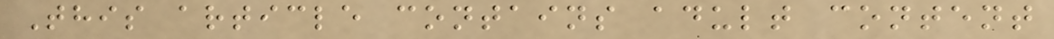This article contains adult content
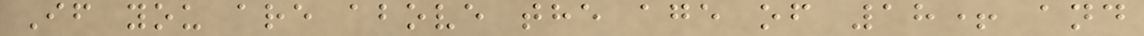If you are above the age of 18+ and
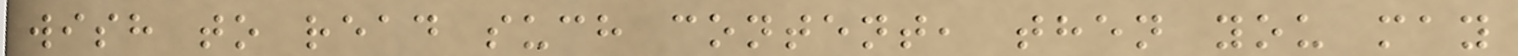wish to read such content, then you may
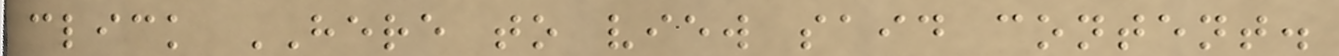click HERE to view said content.
